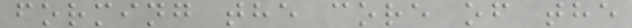forming the core of the
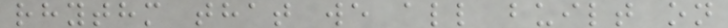rhythm that we all built on
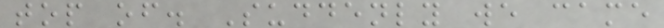top of. Suddenly we came
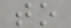to
